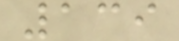139
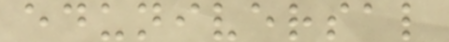eduniversal
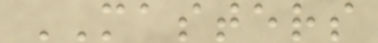MASTERS
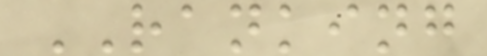RANKING
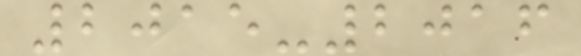2015-2016
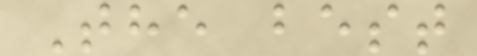The best
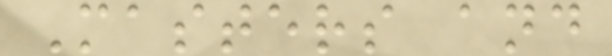Masters and
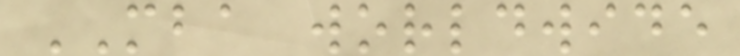MBA worldwide
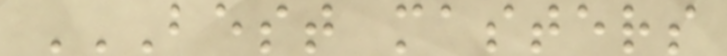BEST MASTERS
